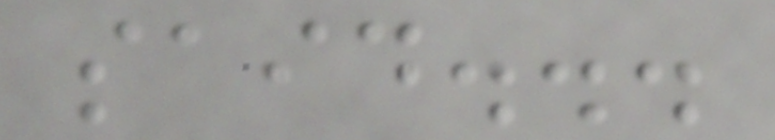said...
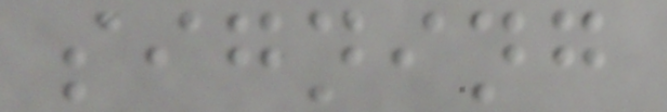signing
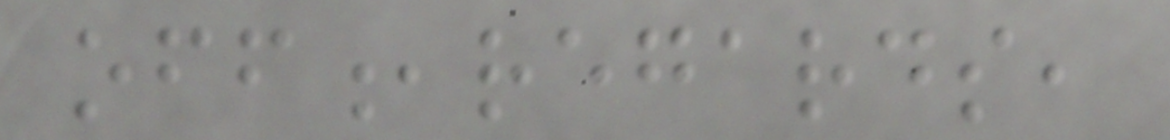off,regards,
